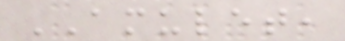AMULET,
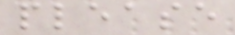please
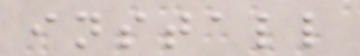install
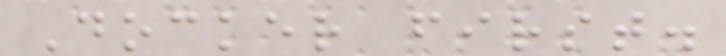Docker first.
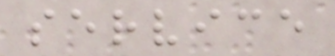service
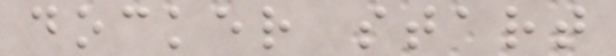docker start
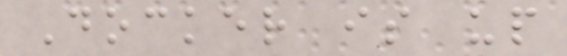Docker is up
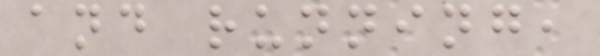and running,
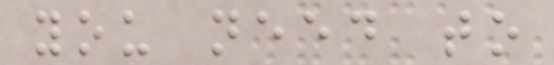you need to
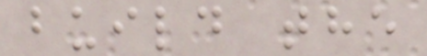build the
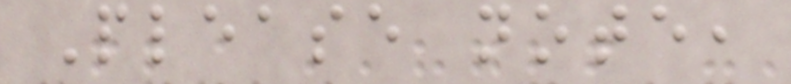Please note,
